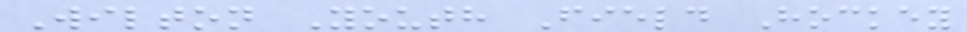Wilton Youth Field Hockey
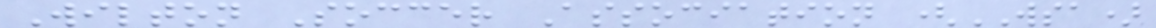Wilton Soccer Association (WSA)
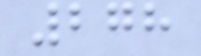278
